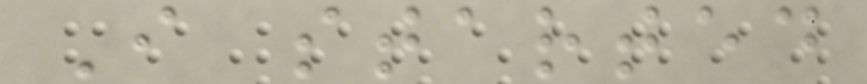I started
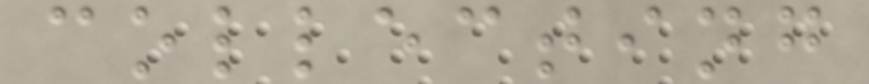collecting
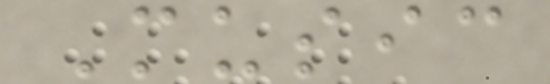Music
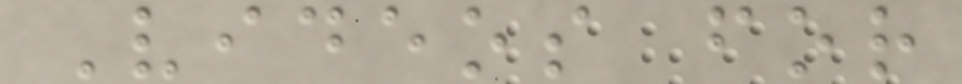Videos for
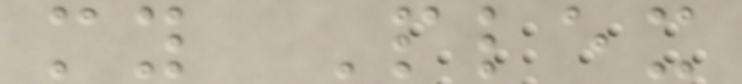my Plex
